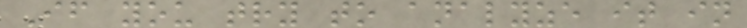If you try to analyze it in
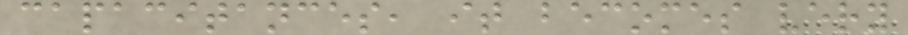capacitances, it becomes very
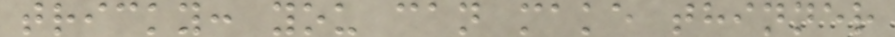tricky: you can make thinner
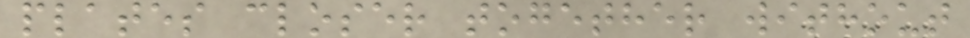plates closer together without
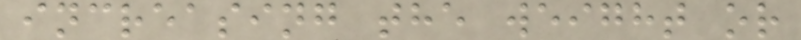increasing the weight or
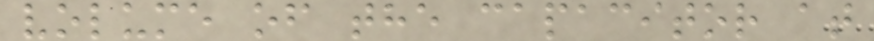volume of the capacitor at
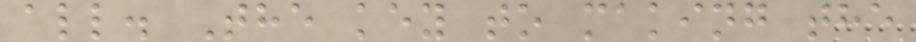all. The key to making the
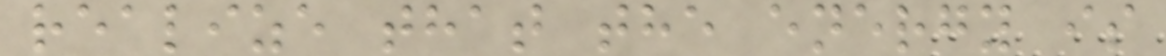realize that the energy is
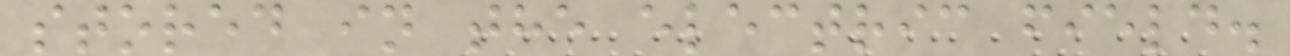stored in the electric field.
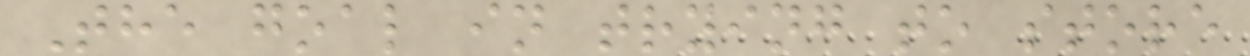The goal in trying to store
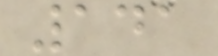141
